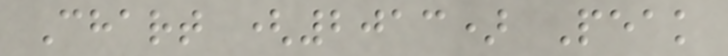Chart (2013) Peak
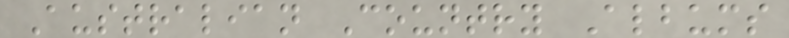Australian Country Albums
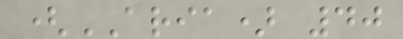(ARIA) 40
